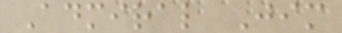Admiral Jim
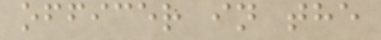officer in the
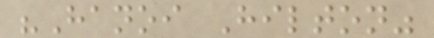"Hanoi Hilton"
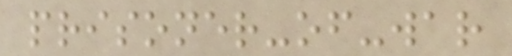prisoner-of-war
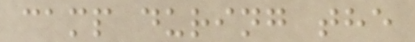camp during the
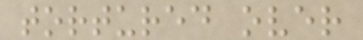tortured over
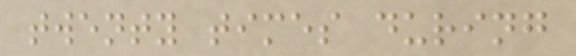twenty times during
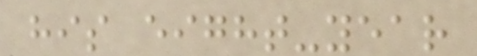his eight-year
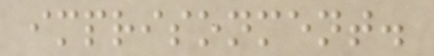imprisonment.
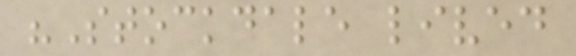"Stockdale lived
